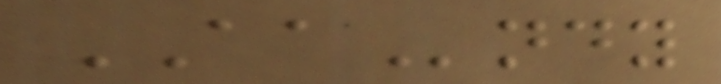AAndy
